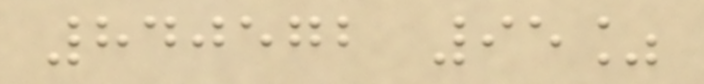840572 95%
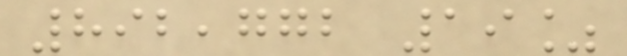892,772 19%
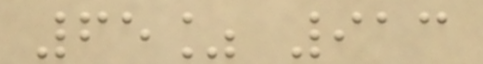65% 913
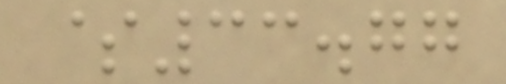$33.77
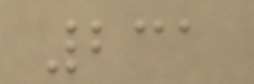231
